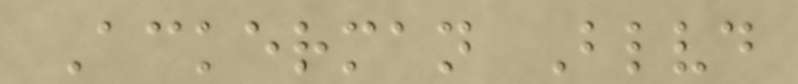Ackerman Blvd
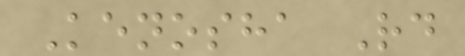Kenosha Rd
